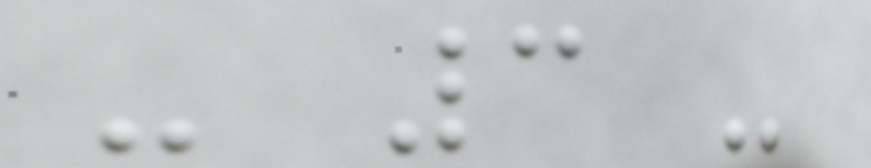- 3 -
